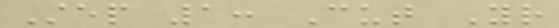Step 1: Cut Your
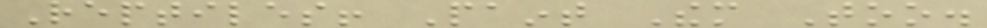Reptiles! Paint Them Too.
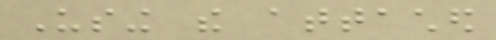Using the attached
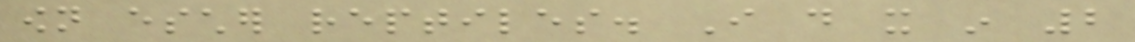own escher reptiles. I do it in 2
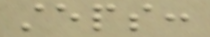steps:
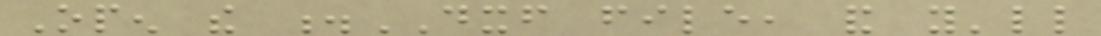Open the .DXF file, and you'll
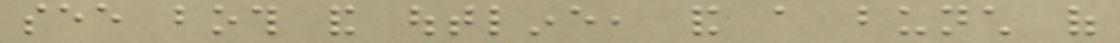see both and outline, and a bunch of
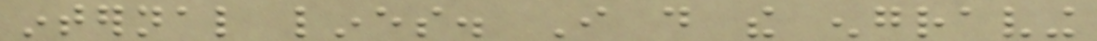internal lines. I do the engraving
